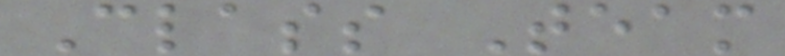Class Team
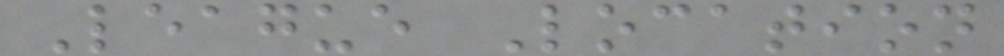League Location
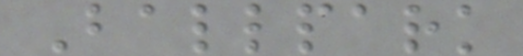Ballpark
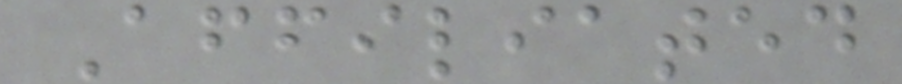Affiliated
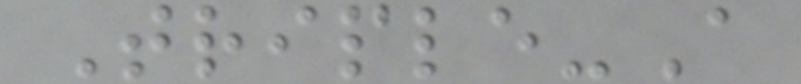Triple-A
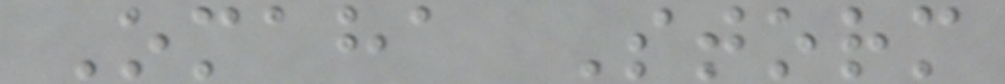Omaha Storm
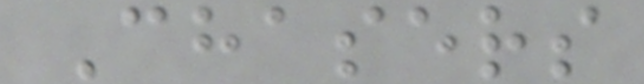Chasers
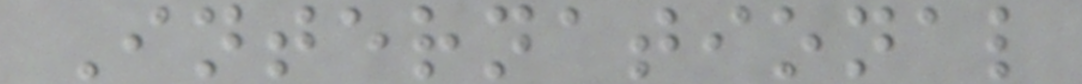International
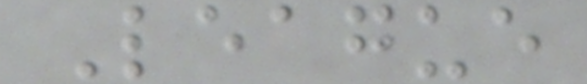League
